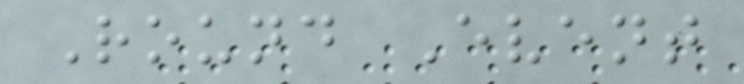Round Event
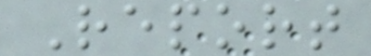Report
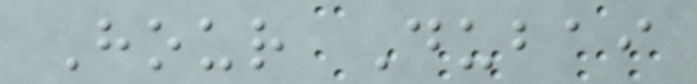Hour Dubai
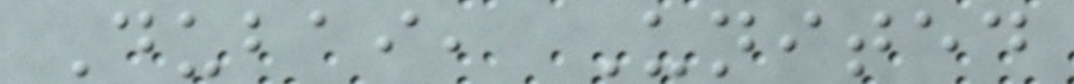Dubai, United
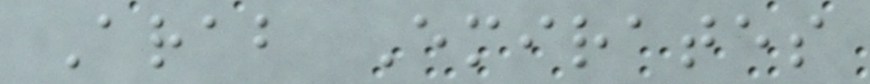Arab Emirates
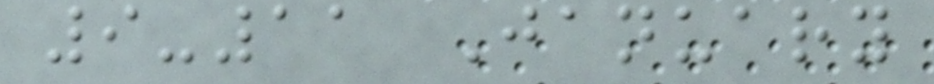9-11 January
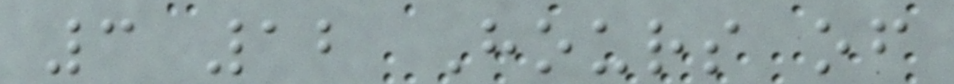3 12 Hours of
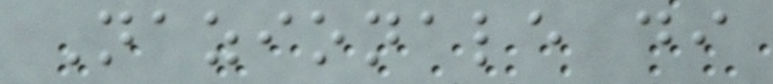Nazionale di
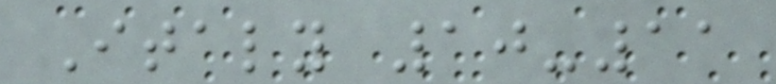Italy 10-11
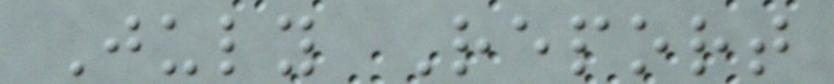July Report
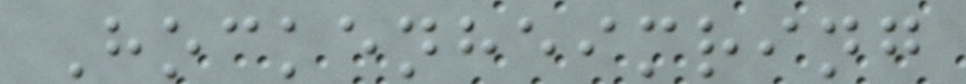Hockenheimring
